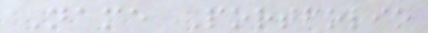Name Portfolio
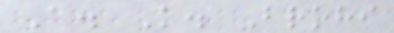A. K. Brohi
